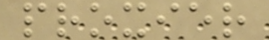proxier
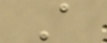A
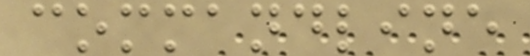commandline
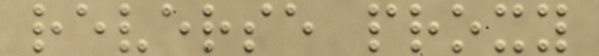reverse proxy
